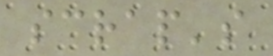scrap's
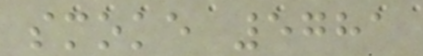smoke 5781
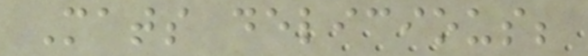Mats delicious;
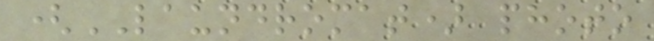(LAUNDROMAT) photo
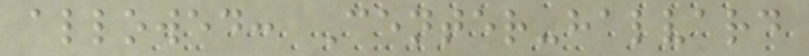allowed: Center-halvard
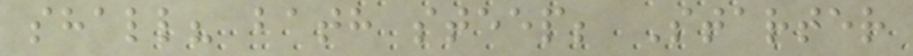shall? bath steep; Starter
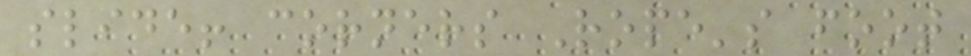slide! corners Rope's foot
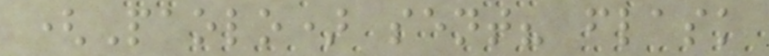(Paolo) sent? flask
